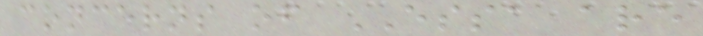concerns of ESSA are
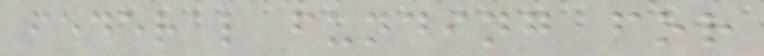federal funding for
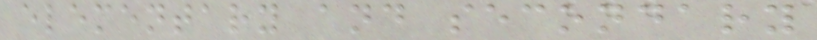elementary and secondary
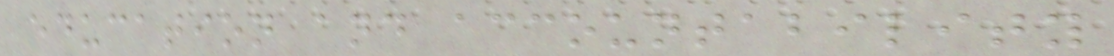education and accountability
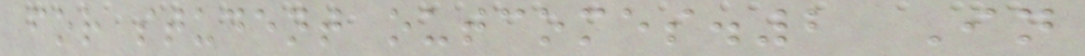for student outcomes.2 In
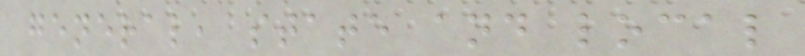general, state and local
